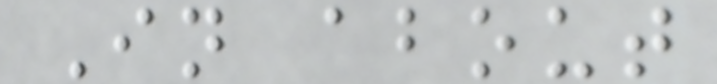In about
